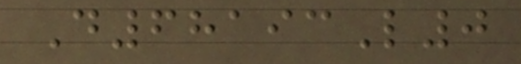D68193L0
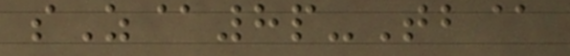sZ@8p-Tb@
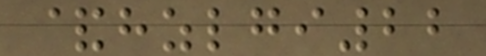&hzlgi22
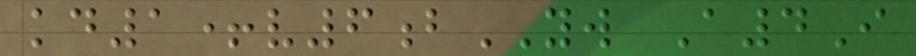kd1+v6bYW A4I
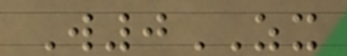W0ZX
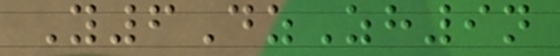Y6DzZh9n
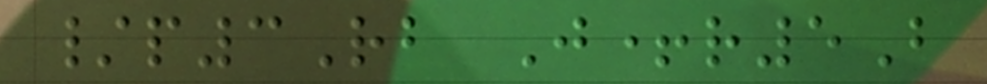/p3Rb J+r5B
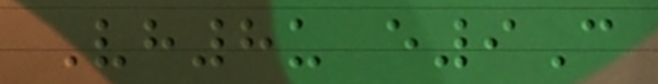Vh8u e9C
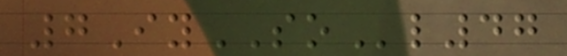7IySOl47
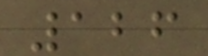126
